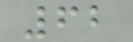62
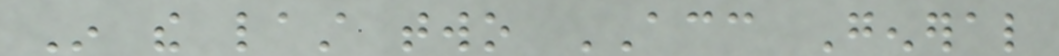In the last two ACC General
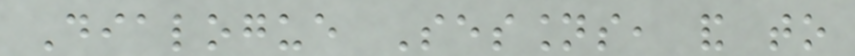Dialogue Sessions, and to
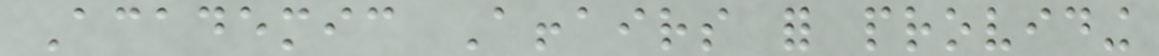Academic Affairs for providing
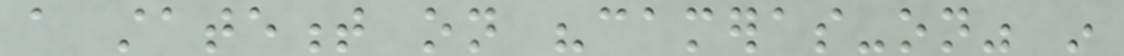a statement on "cameras-on" in
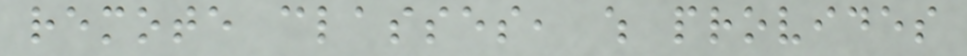remote classes, which provides
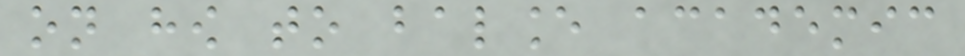on how to balance academic
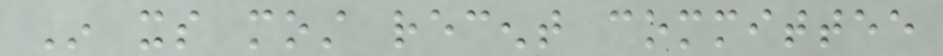In its most recent committee
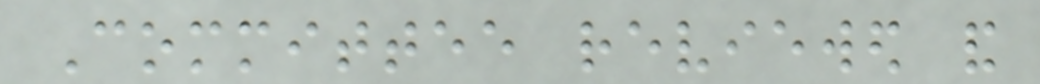Committee reviewed and
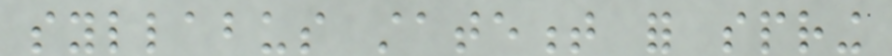syllabus statement for spring
